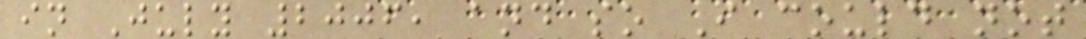in July 2006, and so I could not
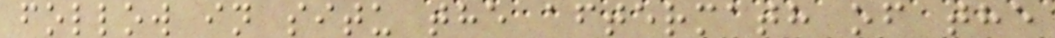follow in situ the aftermath of the
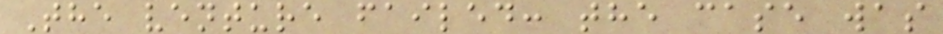The venture failed: the case was
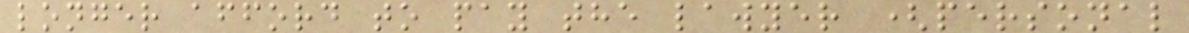longer afford to pay the lawyer (personal
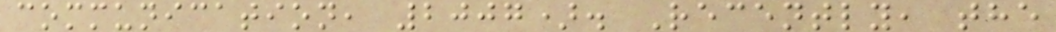communication, 2007). Recently, the
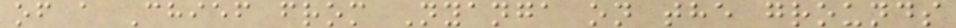of a Chief from Nyanga on the grounds
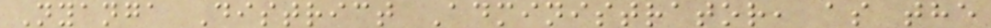Nyanga District Administrator, as the
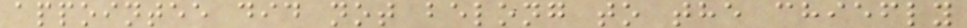appointee did not belong to the chiefly
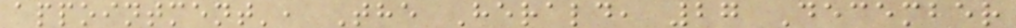appointment', The Herald, 27 December
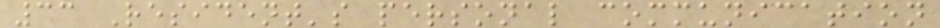33 Resident's personal communication
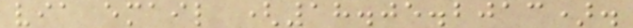via email (18.05.2013).
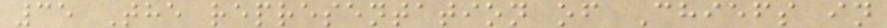35 The representation of Chiefs in
